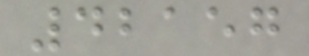42157
